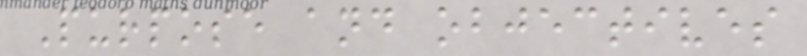Purpose and objectives
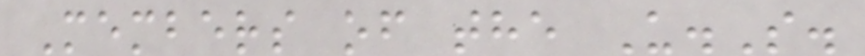Members of the U.S.
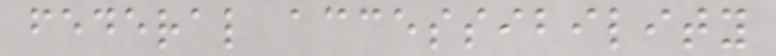federal accessibility
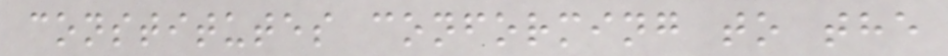constitutes conforming to the
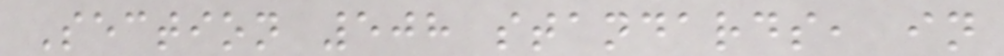Section 508 standards, in
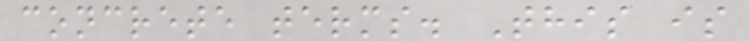concrete terms. This is
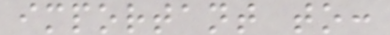important to:
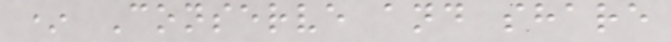* Conserve and share
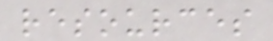resources
